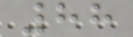88
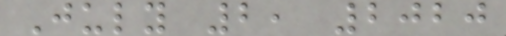July 2, 2020
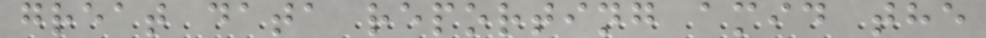great data reporting amid the
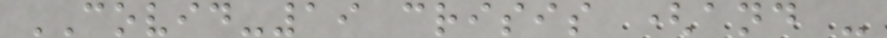COVID-19 crisis (and -
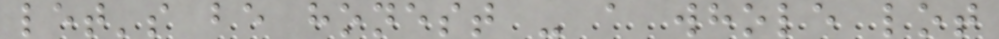let's be honest - a whole lot
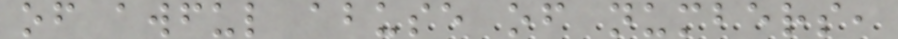of awful abuse of numbers,
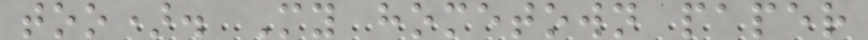too). My hometown paper
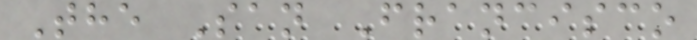The San Francisco
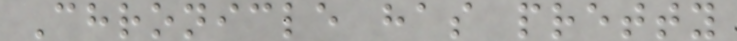Chronicle has pretty
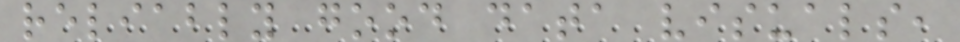reliably good data visuals,
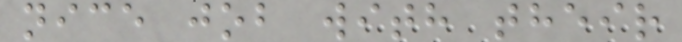nice job with their
